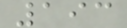193
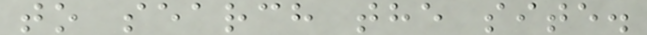to search the site.
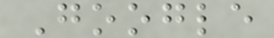Google
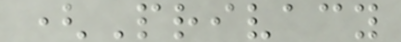(Privacy
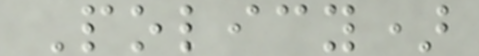Policy)
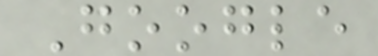Google
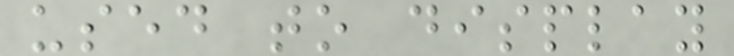used to display
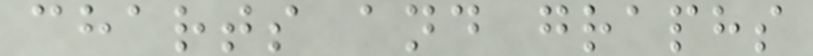charts and graphs
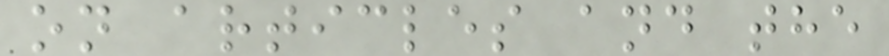on articles and the
